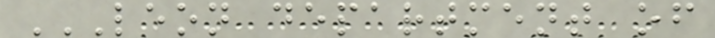LEON DEPARTMENT OF
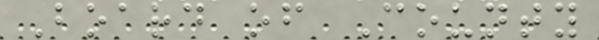Board of County
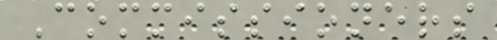Commissioners
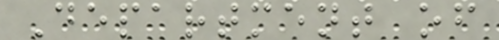Department of
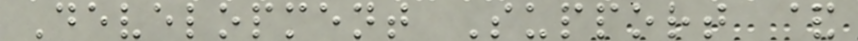Development Support &
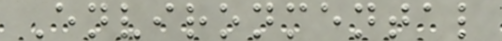Environmental
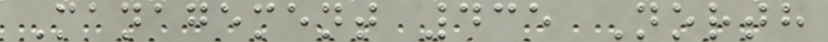Management 435 North
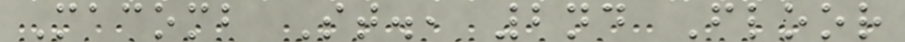Macomb St., 2nd Floor
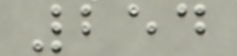254
